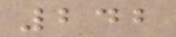242
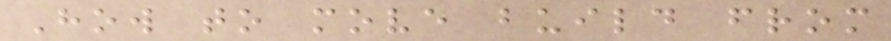How to move build from
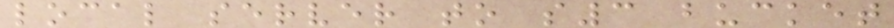local server to s3 bucket
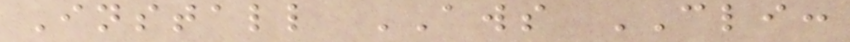Install AWS CLI:
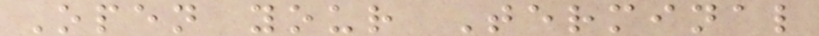Open your Terminal
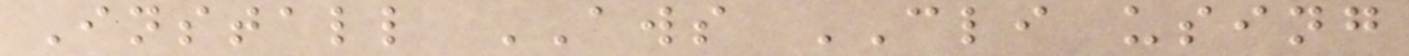Install AWS CLI using
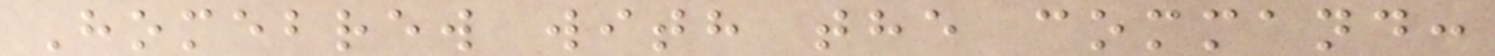Homebrew with the command:
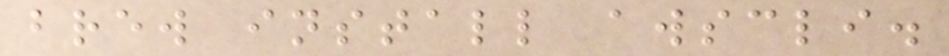brew install awscli.
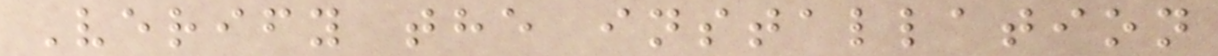Verify the installation
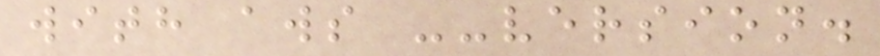with aws --version.
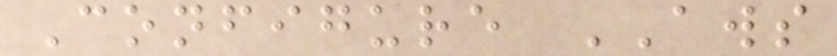Configure AWS
